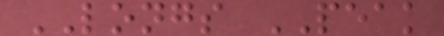LONGS PEAK
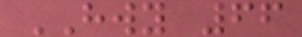HWY 66
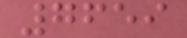7659
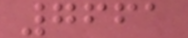7661
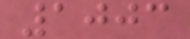1003
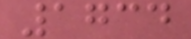1734
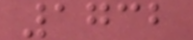1732
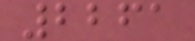2261
